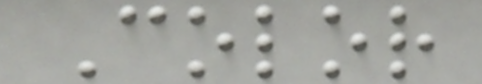Color
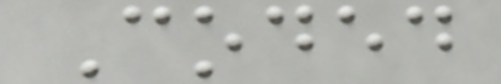Coded
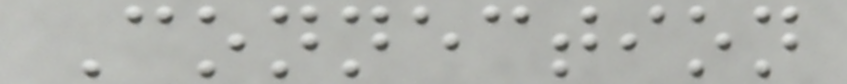Connection
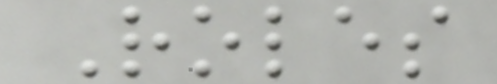Roles
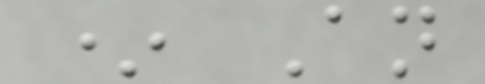* An
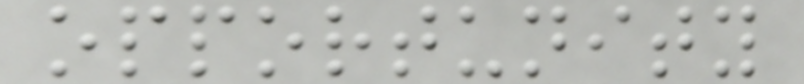opportunity
